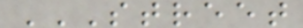STREET
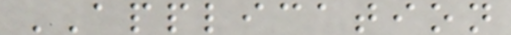APPLICATION
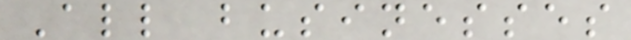All businesses
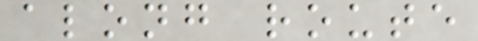along route
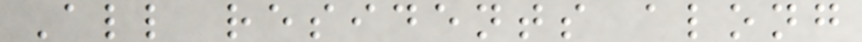All residents along
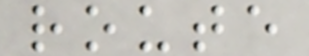route
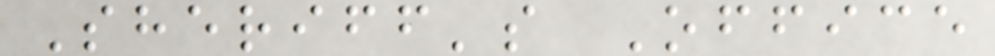Sheriff's Office
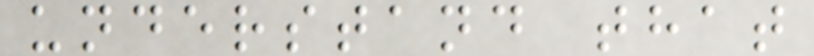understand that
